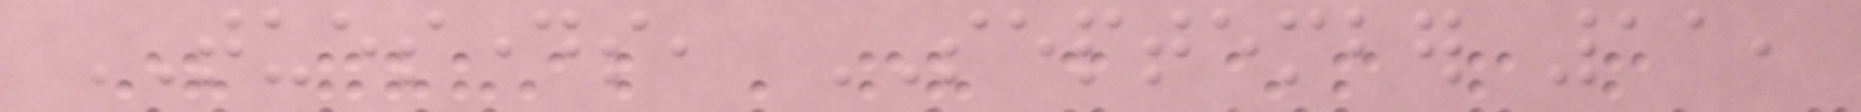TUESDAYS, SEPTEMBER 11,
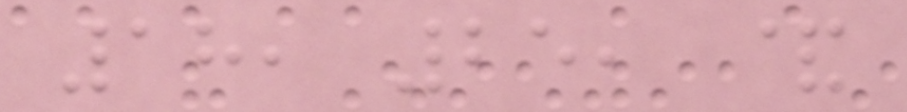18, 25, &
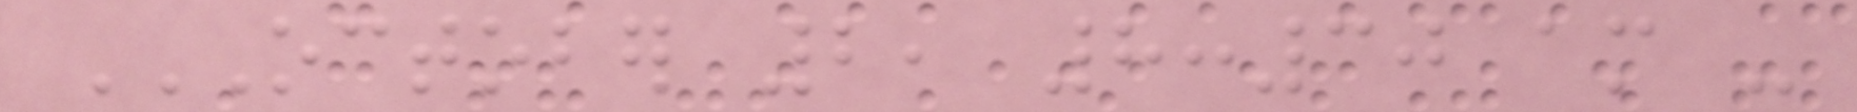OCTOBER 2, 8:30 AM -
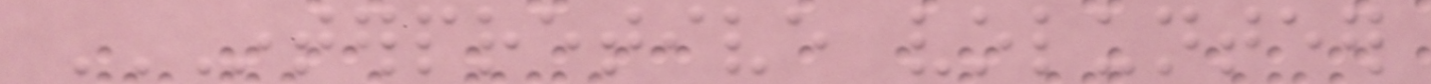INTERPRETIVE VOLUNTEER
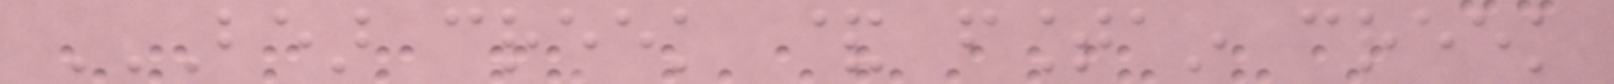BEAR CREEK & FOUNTAIN CREEK
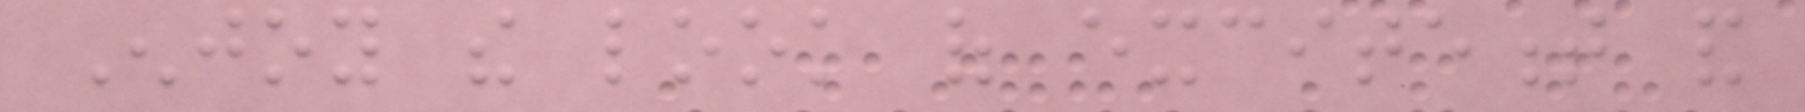Enjoy the look of excitement and
